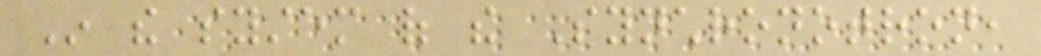In the system of the Synchronotron,
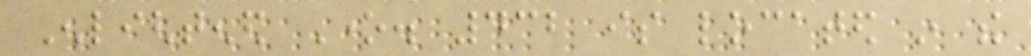Enlightened One. 432 is located in the
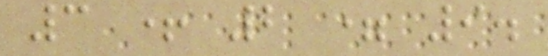3 + 2 = 9.
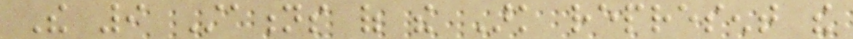The 9 Stations of the Ark represent the
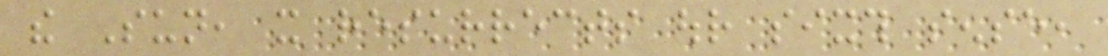the Sun, it resurrects our sixth sense,
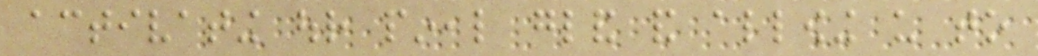activating our pineal gland and allowing us to
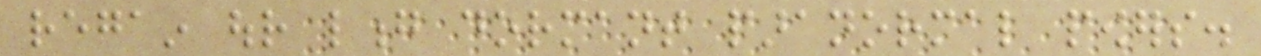regain our long dormant paranormal powers.
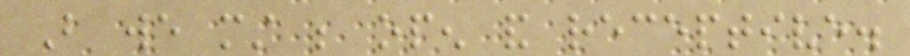But we must be open and receptive.
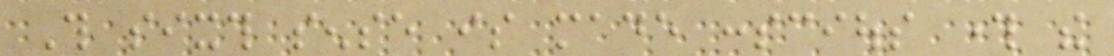This sixth sense is made conscious through the
